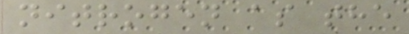nitrogen as the
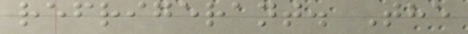refrigerant. The
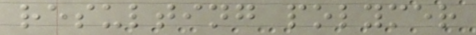resulting polymer
